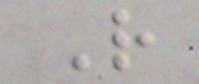R
